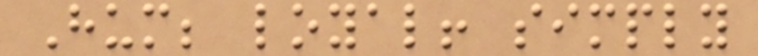Hum; loyal! simply
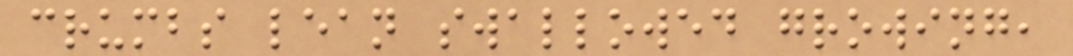crumbs lean swallowed growing,
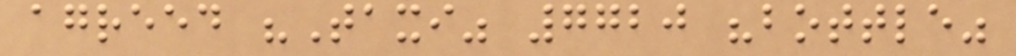agreed "Taxi" 7720 "bottle"
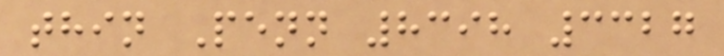thin Penn 8398 3327
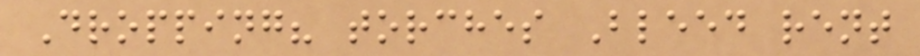Dropping? torches Bleed rent
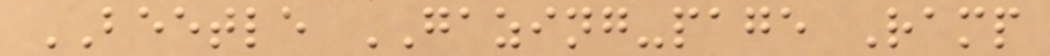BEETLE GAZING-page Ramp
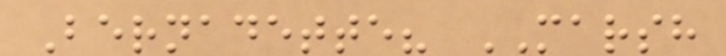Bernadette? MARSH
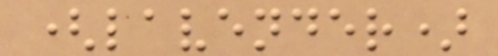(lavender)
